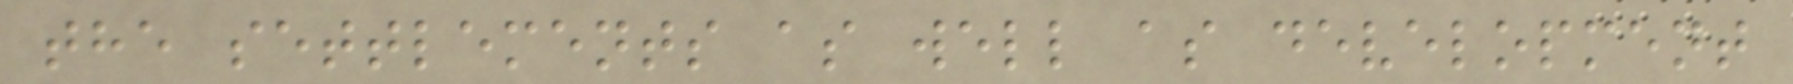the settlements as well as development
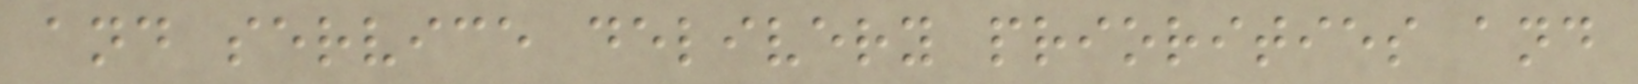and service delivery priorities and
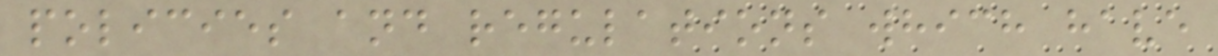policies and regulations which have
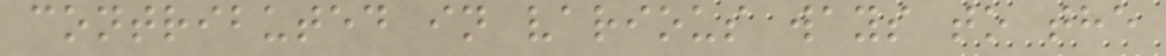contributed in various ways to the
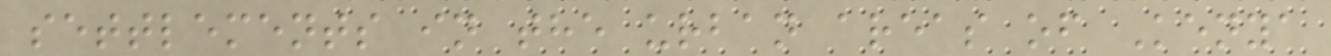settlements in the urban areas of Kenya
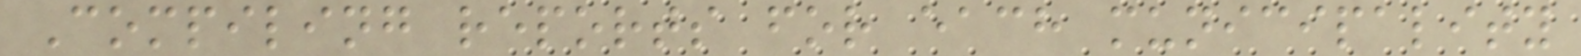Compiling reports for each municipality
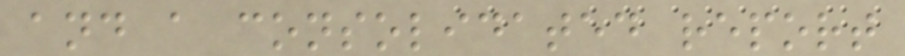and a consolidated report
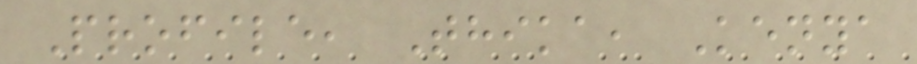Profile, Thika, Kenya
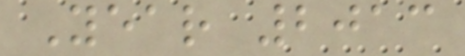Year 2013
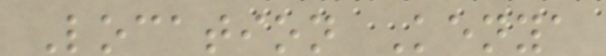Location Kenya
